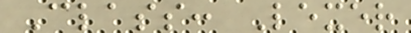Class: Lexer
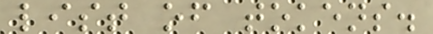list of tokens.
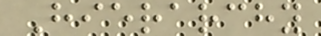Hierarchy
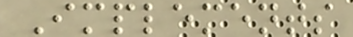Implements
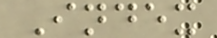Index
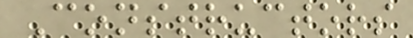Constructors
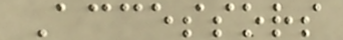Accessors
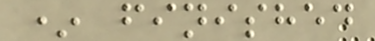* finished
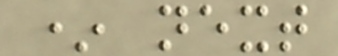* next
